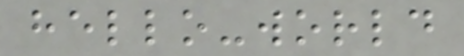hello-world
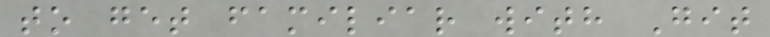to get familiar with Git
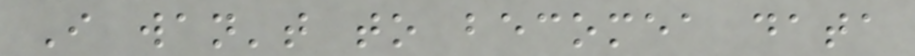I wan't to becomea data
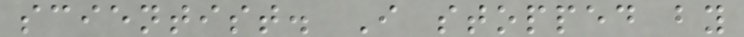scientist. I stopped by
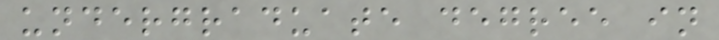undergraduate degree in
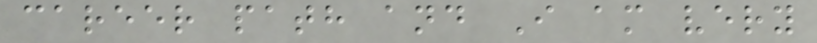career path and I am very
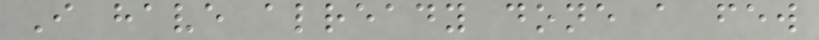I have already done a few
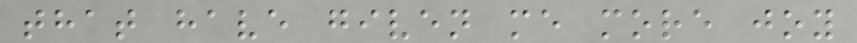that have given me more joy
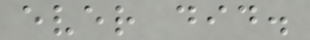ever did.
